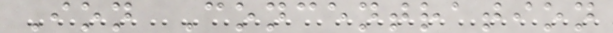Ion Concentration
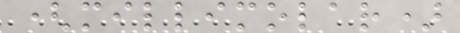(millimolar)
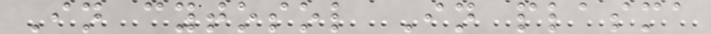In cytosol In plasma
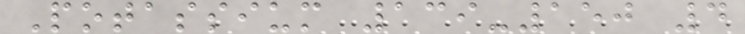Potassium 139-150 4
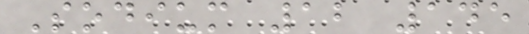Sodium 12 145
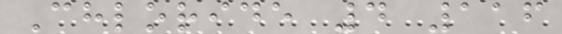Chloride 4 116
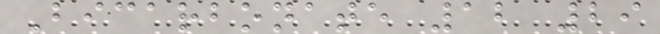Bicarbonate 12 29
